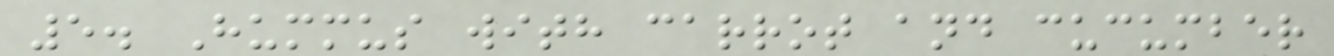5. Hummus with carrot and cucumber
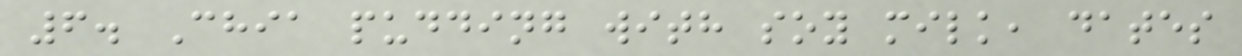6. Chia pudding with soy milk, dates
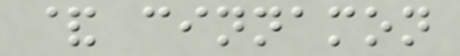& cinnamon
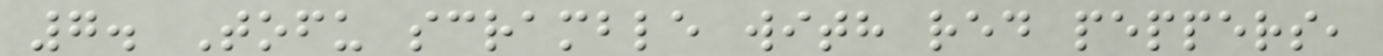7. Tofu scramble with red peppers,
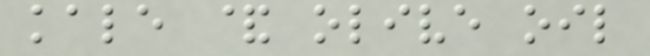kale & olive oil
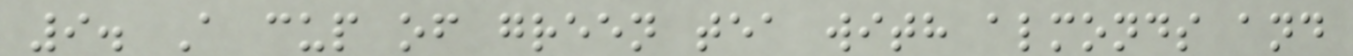9. A cup of green tea with almonds and
